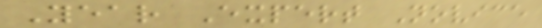Year Expert Novice
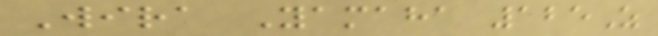Wira Yamaha 125Z
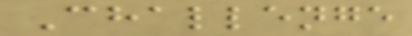Challenge
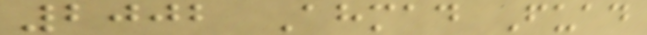2002 Ahmad Fuad
